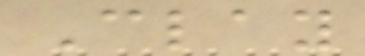Clay
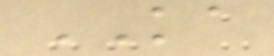KA
